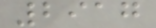2917
